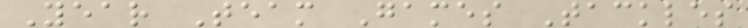Year Team Games Tackles
